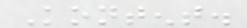Kontent.
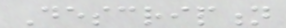Description
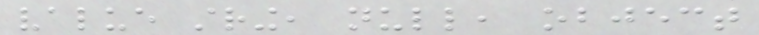value string, null, object
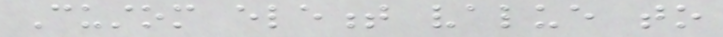Custom element value to
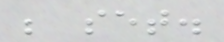be set.
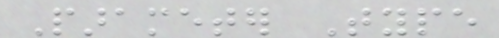Parameter Type
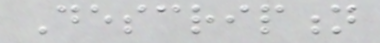Description
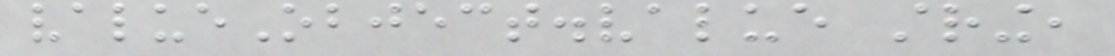valueObject.value string,
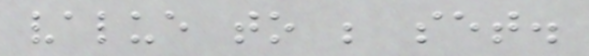value to be set.
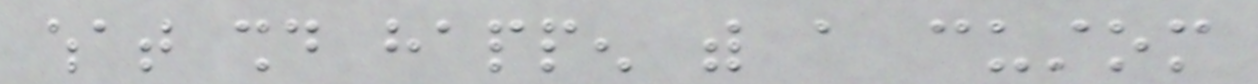what should happen with a custom
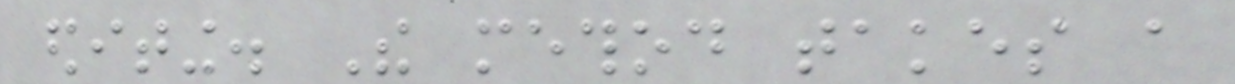editing. The method takes a
